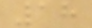18
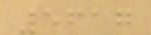5617
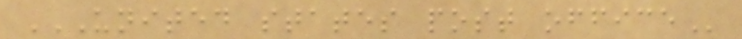UNITED STATES POST OFFICE
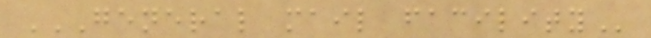GENERAL MAIL FACILITY
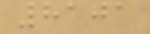8101
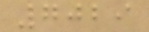7029
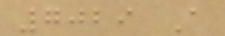7029 A
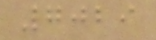7029
